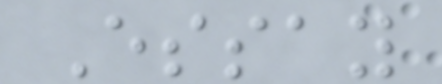Essay
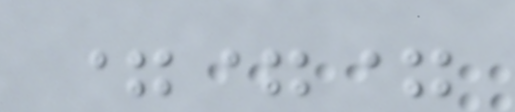===
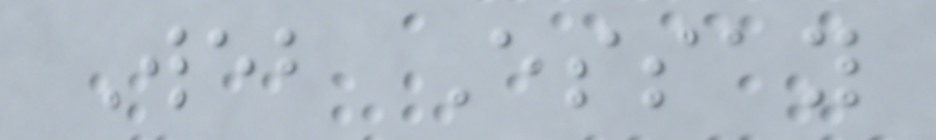Web Essay
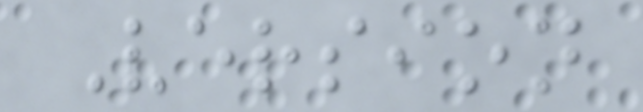Version
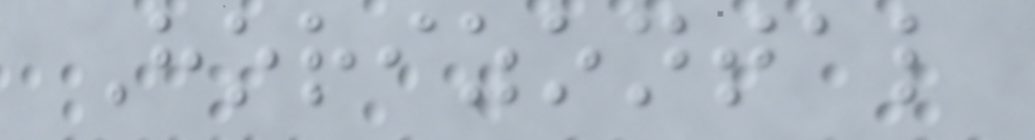Horizontal
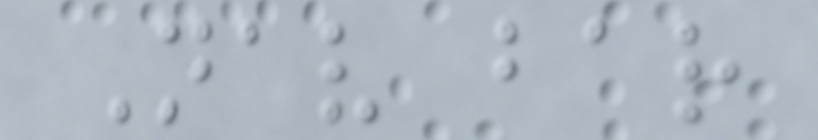Nav bar
